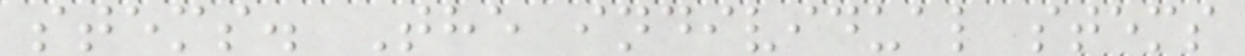stems. The individual stems
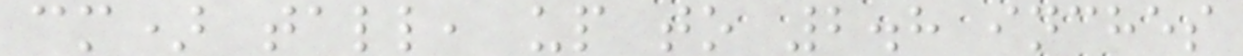cm) tall, up to 2.8 inches
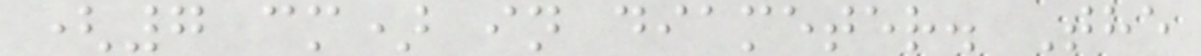(7 cm) in diameter. The
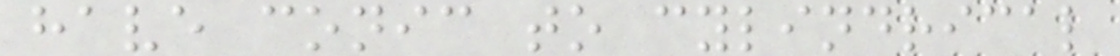have conic to cylindrical
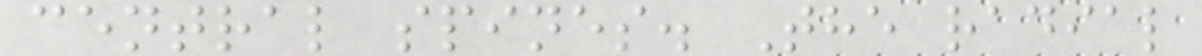central spines. The radial
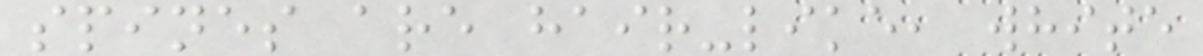spines are hair-like, white
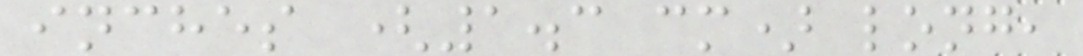inches (1.3 cm) long,
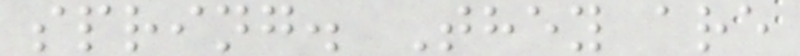spring. They are
